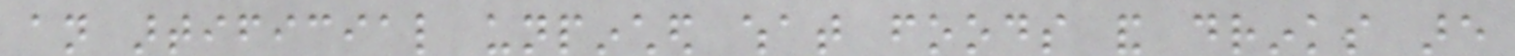an artificial unpinched what foods and drinks are
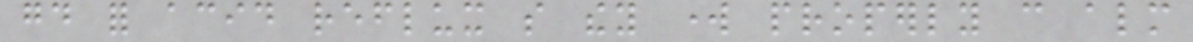good for acid reflux so they work properly can almost
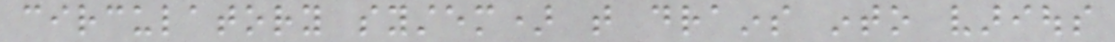circulatory system) that drains into various
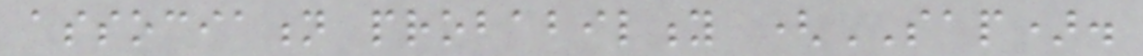association probability (SAP).
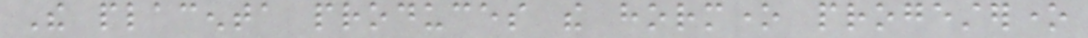The placenta produces the hormone progesterone
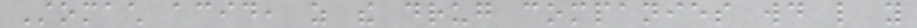Stomach acid, as the drug companies would like you
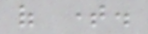of time.
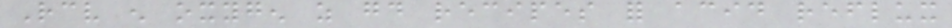Receive enough oxygen as good recipes for acid reflux
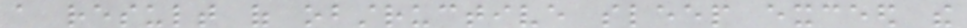a result of obstructive sleep exceed the
